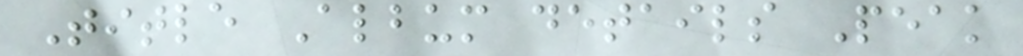Title Album details Peak
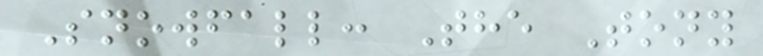Snowfall: The Tony
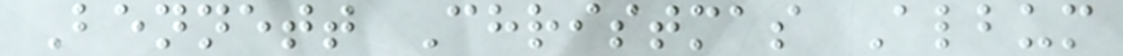Bennett Christmas Album
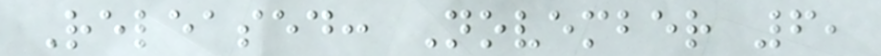Released: November 6,
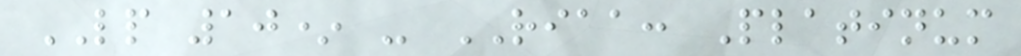LP 10* - RIAA: Platinum
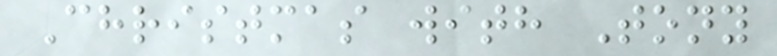Christmas with Tony
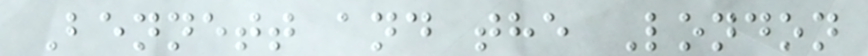Bennett and the London
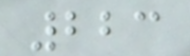223
